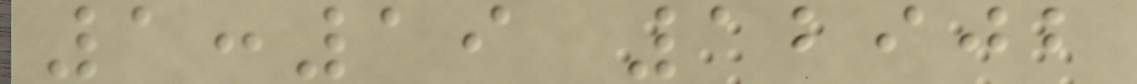1:19 12902
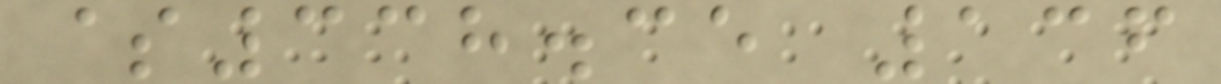$338.35 136
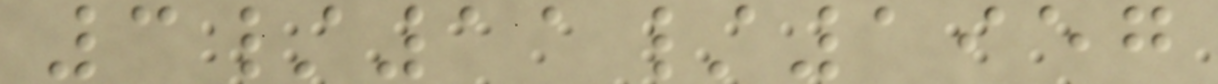3/11/1957
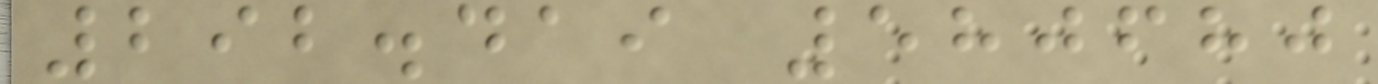292.419 580680
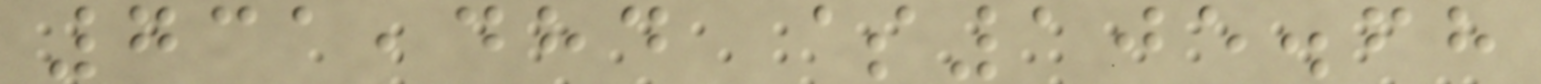731,484 $105.68
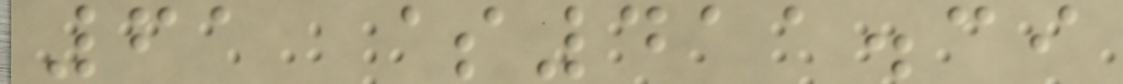61 $411.39
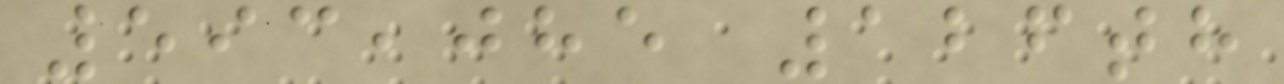593,085 126th
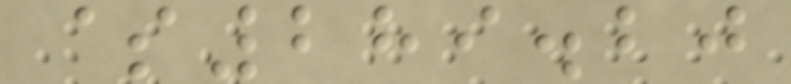$289.20
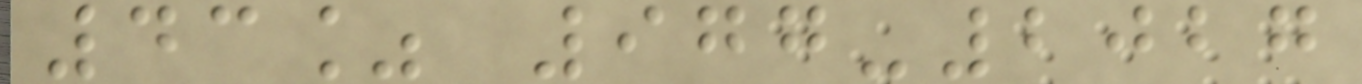43% 977-2027
